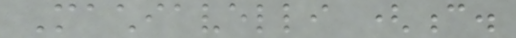Machiavelli (c.
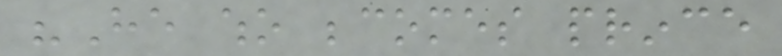"He who becomes prince
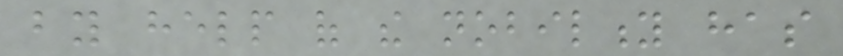by help of the nobility has
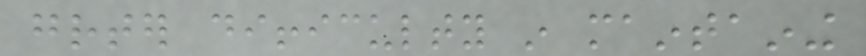greater difficulty in maintaining
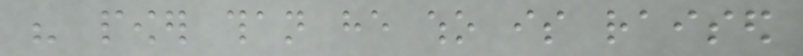his power than he who is raised
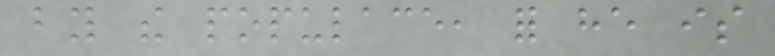by the populace, for he is
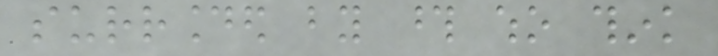surrounded by those who think
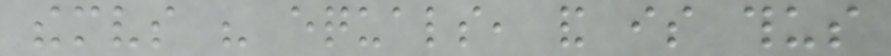themselves his equals, and is thus
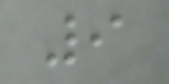9
